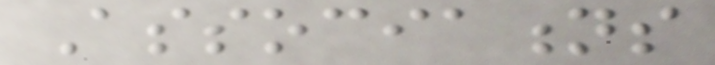Associations
